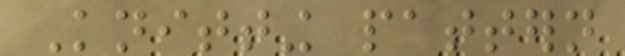Knitting pattern
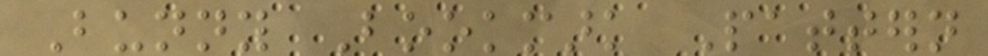Bunny Bookmark Pattern
